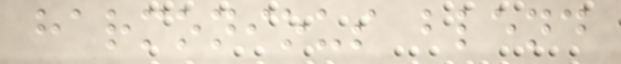harmonious blend
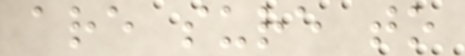are sure to
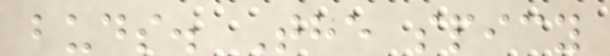buds. The spicy
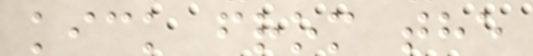kick from the
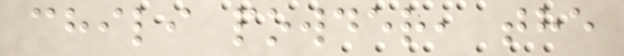chili powder, the
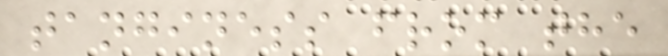tanginess from the
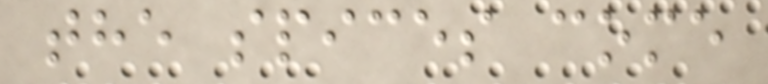the spices come
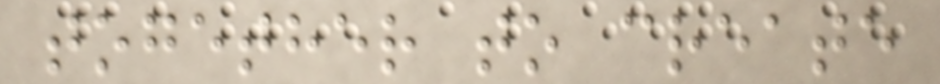together to create
